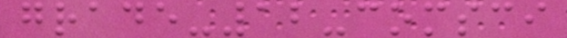grade-12-comsci
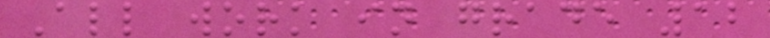All work in grade 12
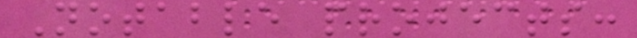Notable projects:
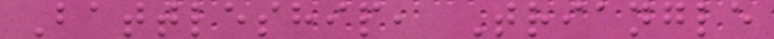Battleship, Triangle
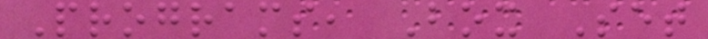Programs, Box Set
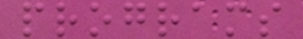programs
